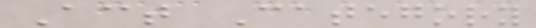Act Category
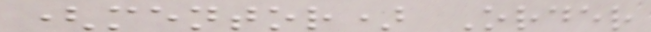(mentor) Order
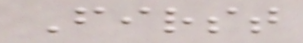First
